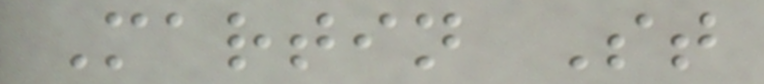Martin St
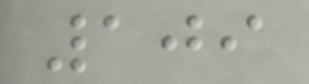109
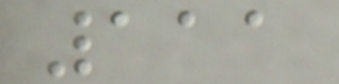111
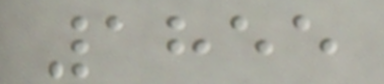1855
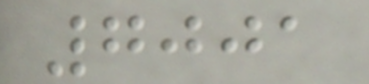7001
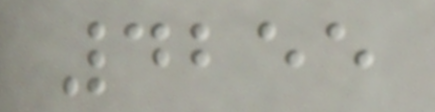4255
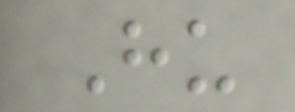Hu
